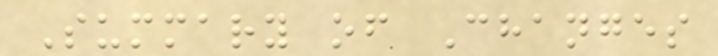Summary of Changes
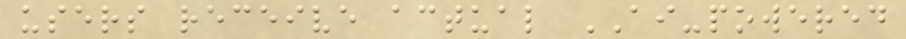users receive actual AI-powered
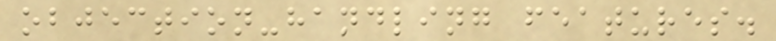objection-handling features.
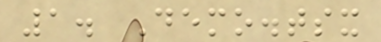1. Demo.tsx
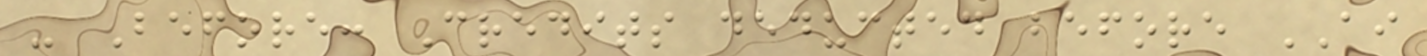- Before: Credits deducted before AI
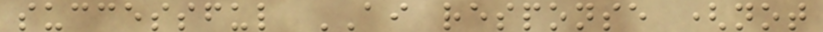successful AI response (not
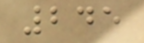245
